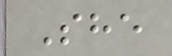She
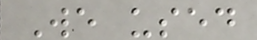We used
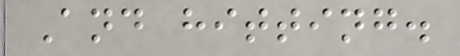And hitting.
